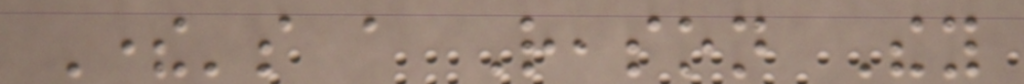There's a Reason They
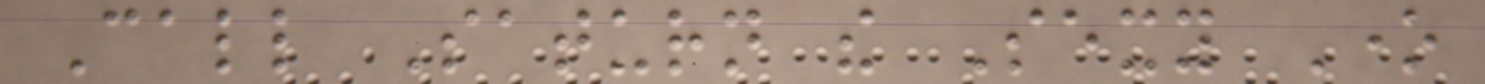Call Saturn the Sexy One
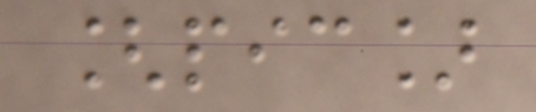[pic]
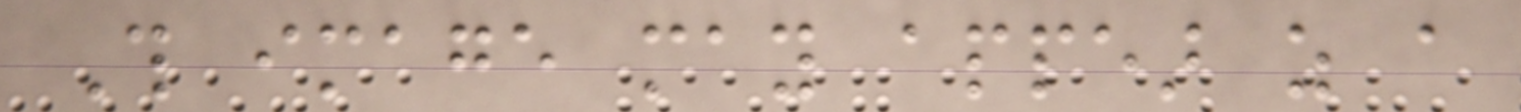This image may appear as a
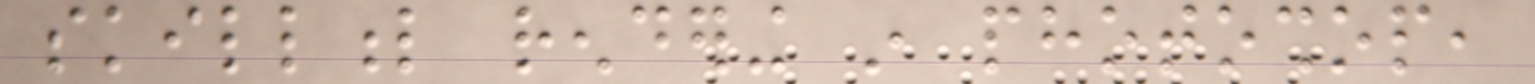skillful rendering in photoshop,
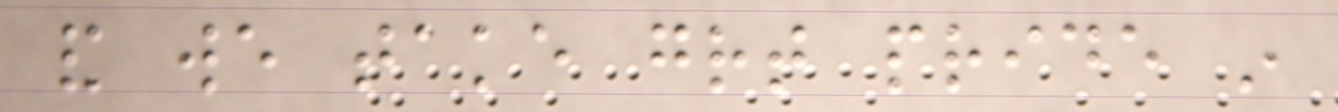and we take great pride in
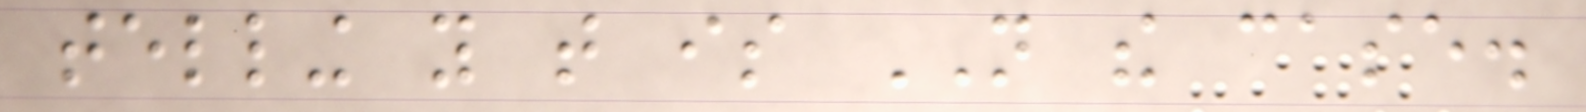telling you that is NOT the case.
